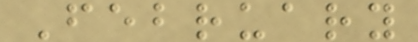February
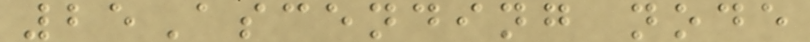25Ascending node
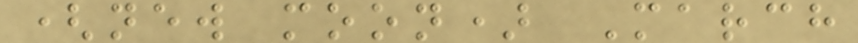(new moon) March
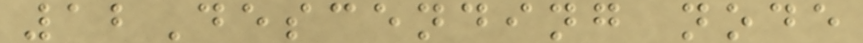12Descending node
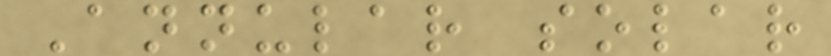Annular solar
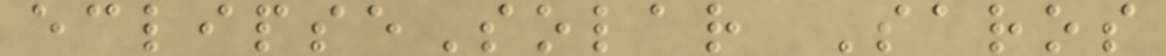eclipseSolar Saros
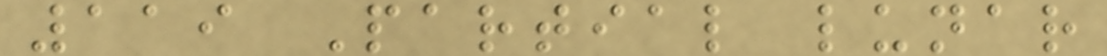119 Partial lunar
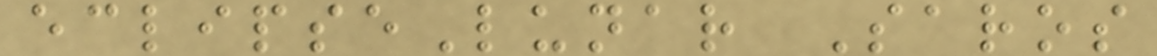eclipseLunar Saros
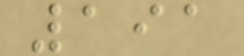191
